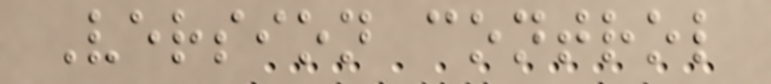Version control
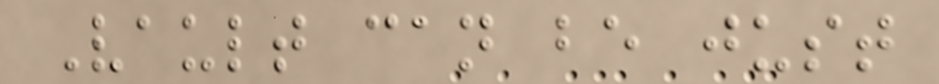Vault can be just
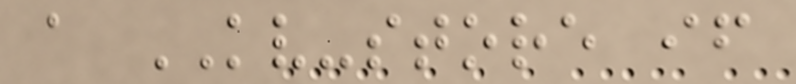a KV-store if
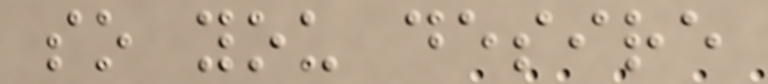so you desire
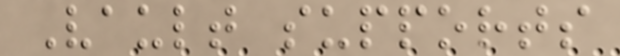Vault supports
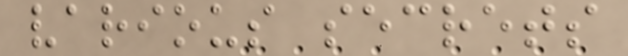various secrets
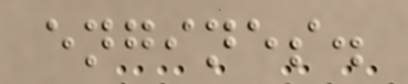engines.
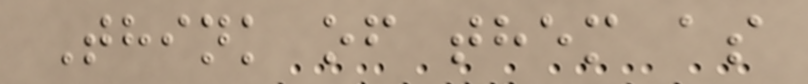Think of them as
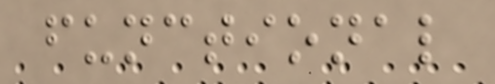functional
